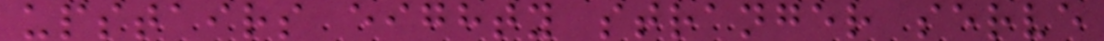upstairs eighty stranger serve
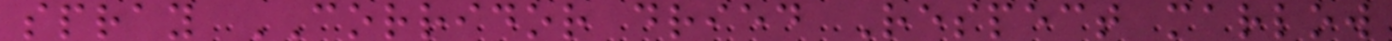spray CORRIDOR dried Respect marlow
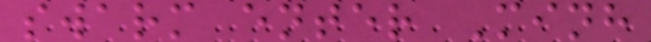swarm enter Minh
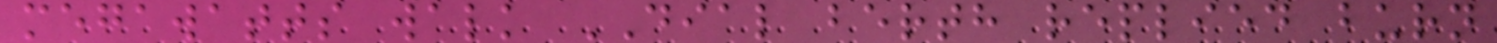megawatts walk DIAL berth replied burn
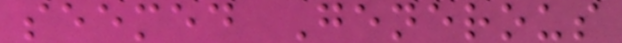seemed Generous
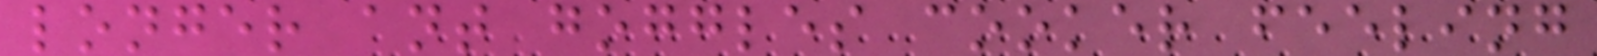longer ant goggles cooker feeling
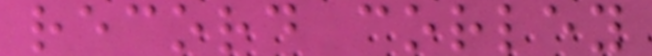record corley
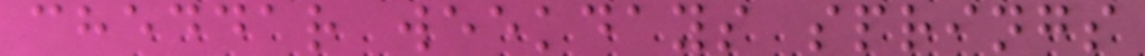cheddar weekdays springs
